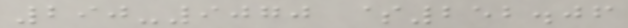290-9070 $252.06
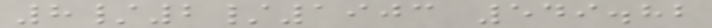8/2/1903 549.82
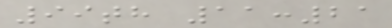99th 11:21
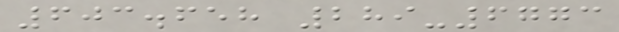603.658 289-6773
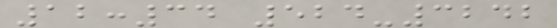12:34 524-3242
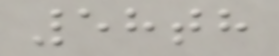58th
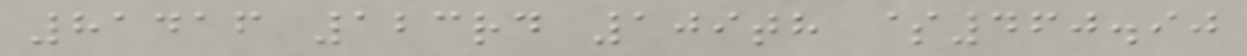81416 123rd 109th $460.90
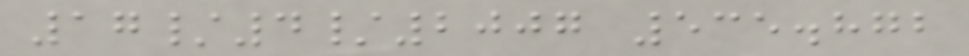17/4/2007 535.872
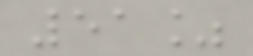51%
